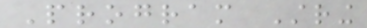Program String
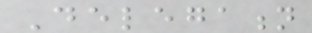Delegation
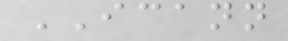ICANN
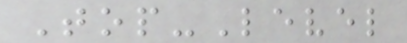Top-Level
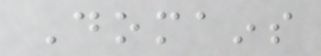Domains
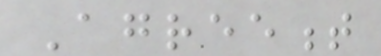Agreement
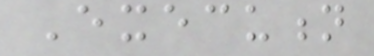Execution
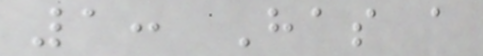1: Has a
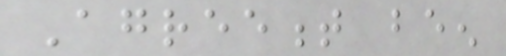Agreement been
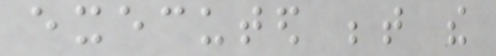executed between the
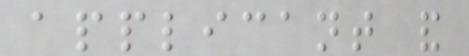applicant and
